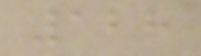128
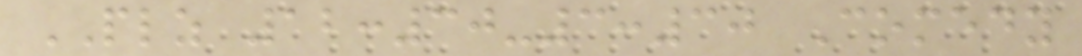PLZ 12:30-3:30 Comedy
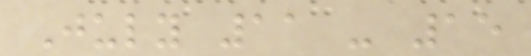July 11 - 15
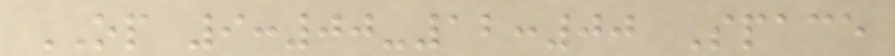OP 9:00-12:00 Space
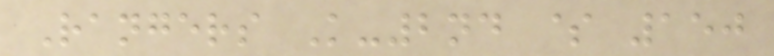Rangers K-2nd $ 150
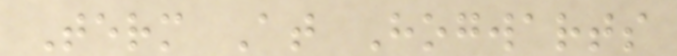Term At Hogwarts
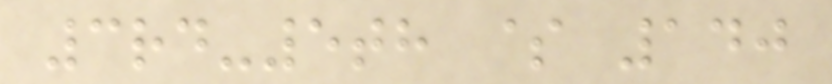3rd-5th $ 140
